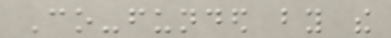Co-funded by the
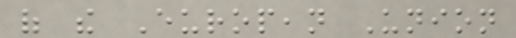of the European Union
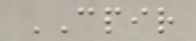CPIR
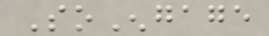SoEngage
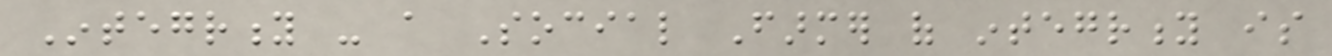Integrity - a Social Farmer of integrity is
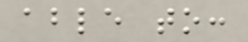able to:
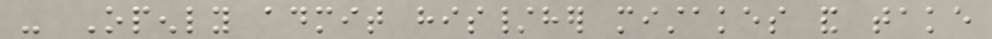- Openly admit his/her mistakes and take
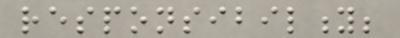responsibility;
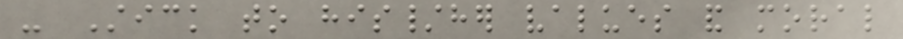- Stick to his/her values and moral
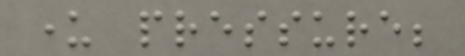under pressure;
